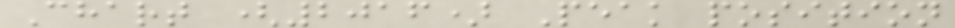Chart (2016) Peak position
